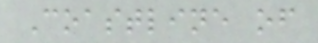Coastline of
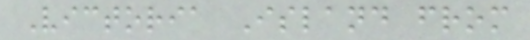Victoria Island from
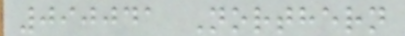090041 Northern
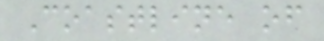Coastline of
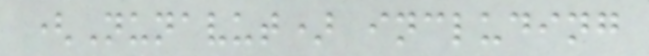(Nunavut) including
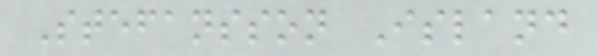Stefansson Island
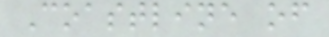Coastline of
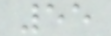55
